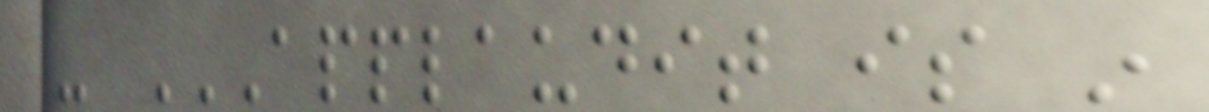- APPLAUDIT IS IN
